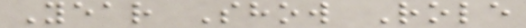Year Show Role
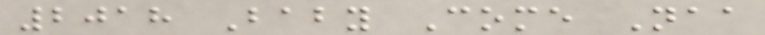2018 Baby Come Naa
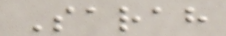Sarah
